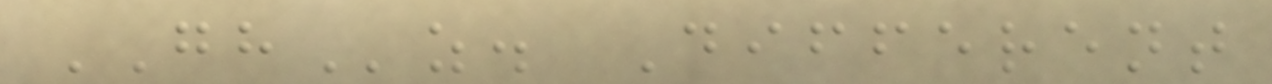GHz. Different
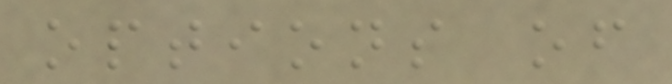options of
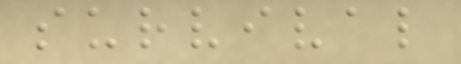survival
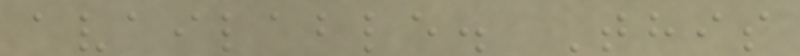available. This
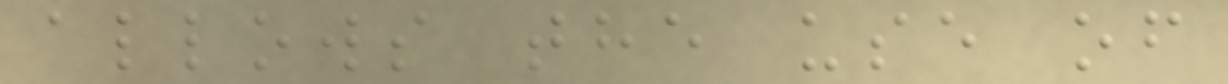allows the use of
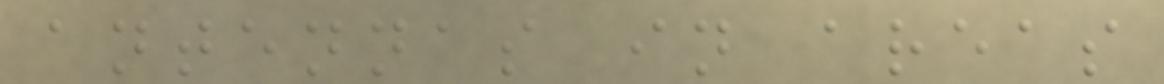antennas in areas
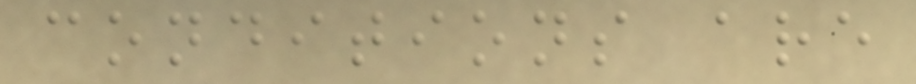conditions are
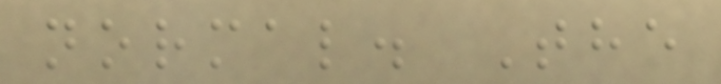normal. The
